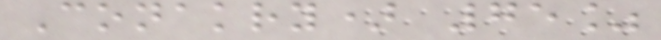Conakry) 75%
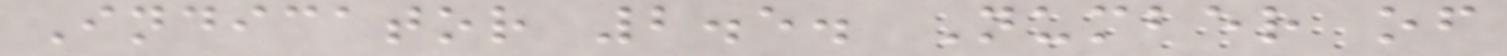Indicator 2.5. Number of
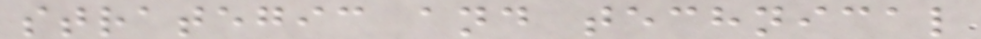strategic and technical
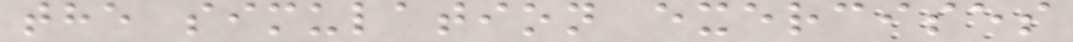the simulation exercises
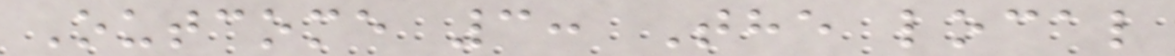Outcome 3: The local
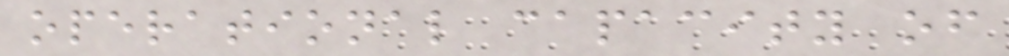operational capacity of
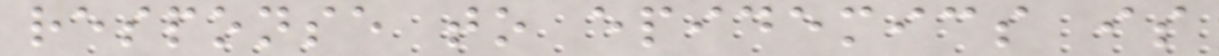response to epidemics is
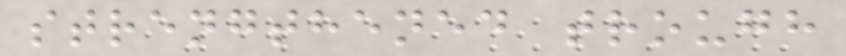strengthened trough
